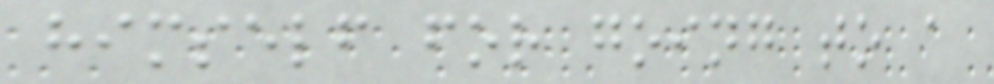himself for going to a
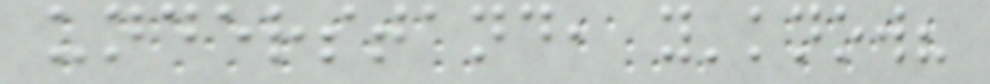understand, y'know?
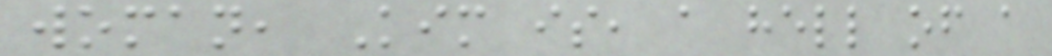woman, Kim is, a hell of a
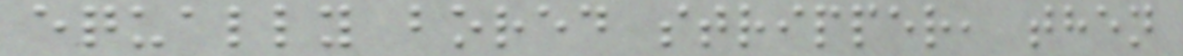equally bored stripper, then
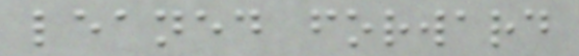leaned forward
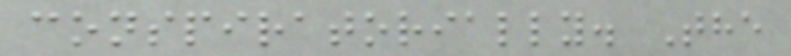conspiratorially. The
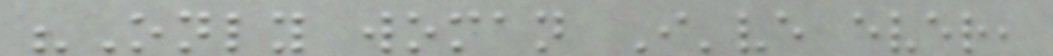"Only woman I've ever,
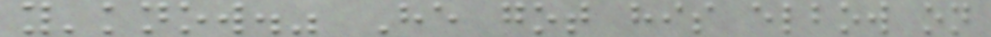y'know." He got his elbow on
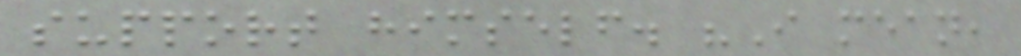support himself. "I mean,
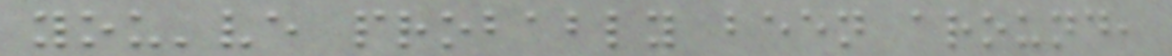you've probably been around,
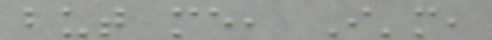but me, I'm,
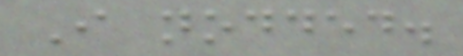I nodded.
